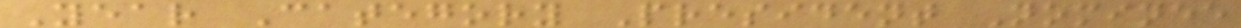Year Category President Nominee
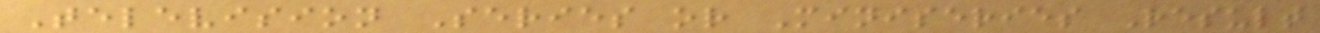Television Series or Miniseries Result
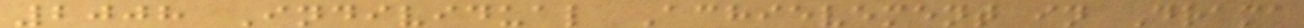2008 Individual Achievement in Drama
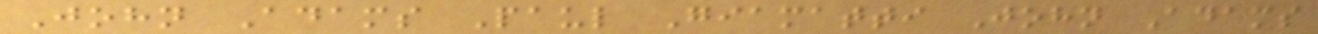John Adams Paul Giamatti John Adams
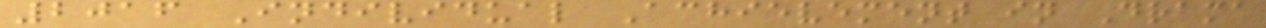2016 Individual Achievement in Drama
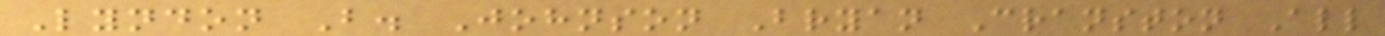Lyndon B. Johnson Bryan Cranston All
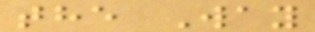the Way
